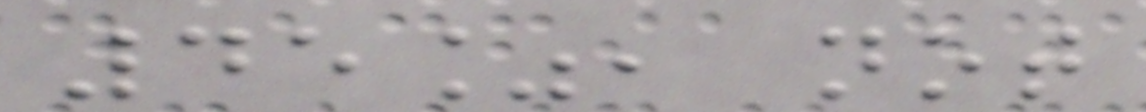45%, not
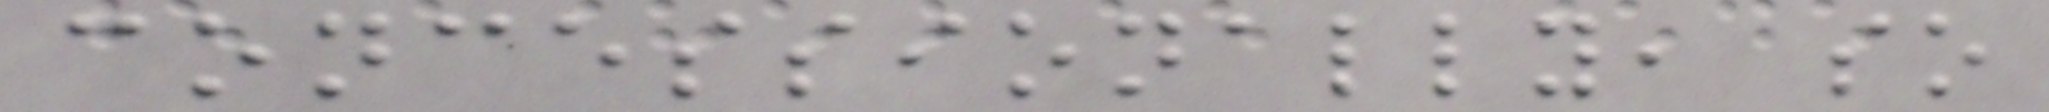concessionally, so
